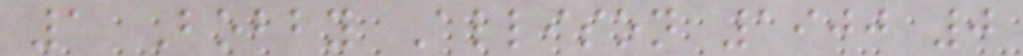1 Bobby Allison 1900 0
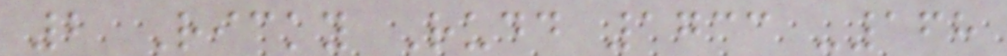2 Ricky Rudd 1733 -168
